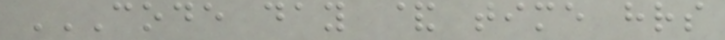CODE DAY & TIME HRS
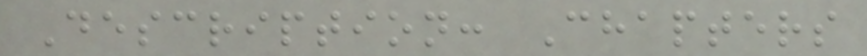Description: Chapters
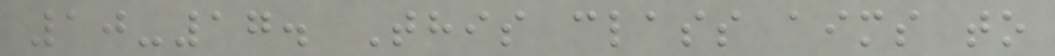10-17. This class aims to
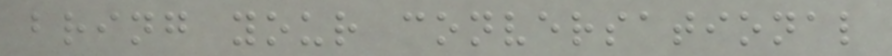bring your conversational
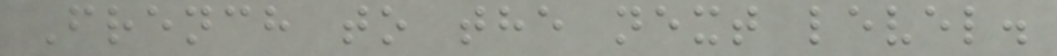French to the next level.
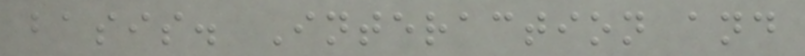basis. Interaction and
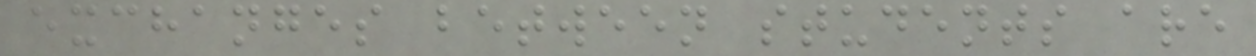exchanges between students are
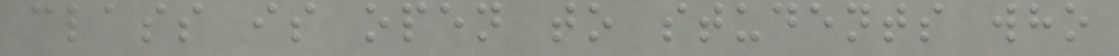class is open to students who
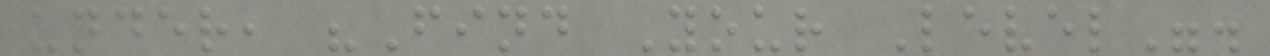under, "Find Your Level".
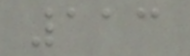113
